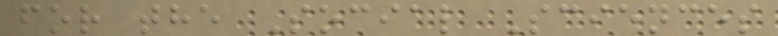for the Social Sciences
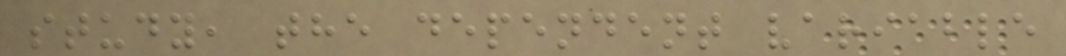study, the dependent variable
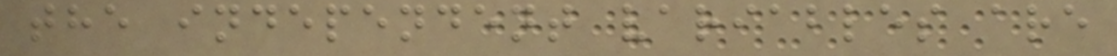the independent variables are
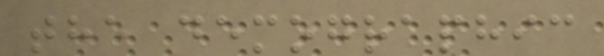the demographic
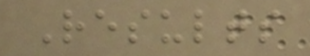Results
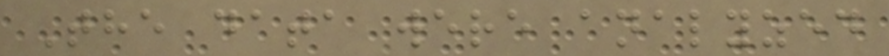The data were analyzed
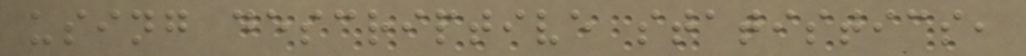using descriptive statistics,
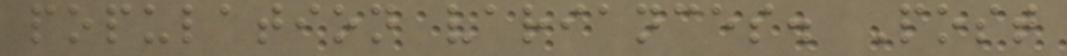population variances. Post
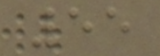55
